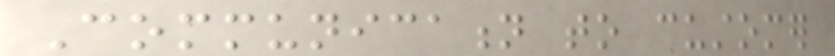Communication to customer
